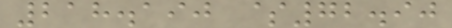218.190 $72.90
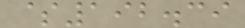$192.39
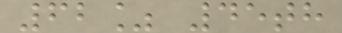62% 45th
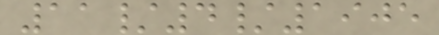11/4/1905
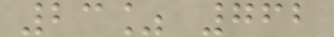23% 762
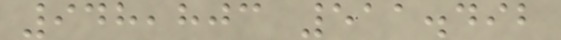948,803 511.492
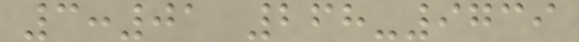3:01 268-9739
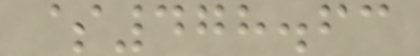$478.63
